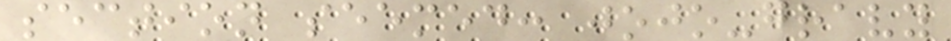section seemed: jojo-gravy
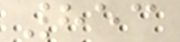853
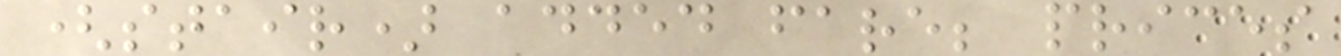(stair) added fare; prices
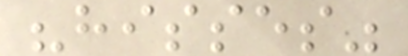"hisses"
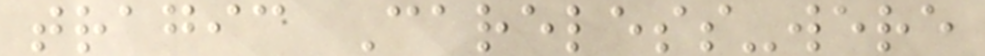tragic Careless-were
